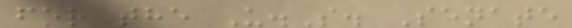for the U.S. Senate
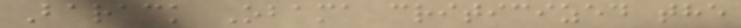Barack Obama criticized the
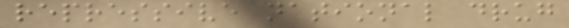repressive national drug
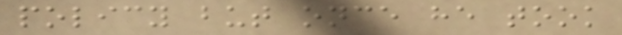policy but once he took
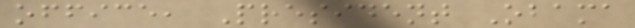office, President Obama
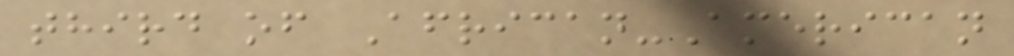third of African-American
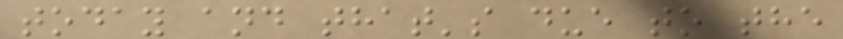today and that's due to the
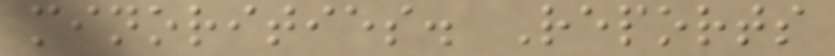minorities. Reports
